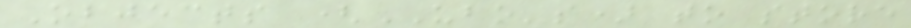Objects (UBO's) to store
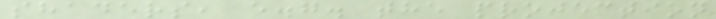shaders, e.g. the projection
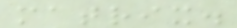matrix.
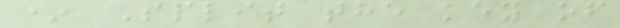* Split the key of
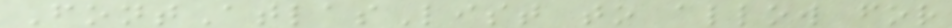FontAtlasList to allow for
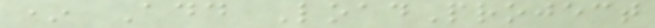* Add LoadProject
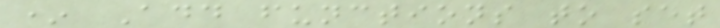* Add functions to set
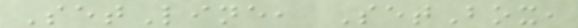SetLine, SetBox,
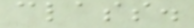class.
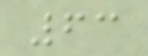63
